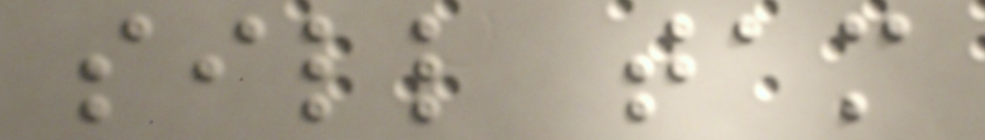sill tam
